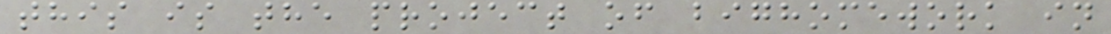this is the project of bighomework in
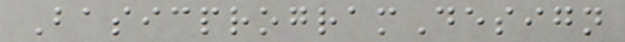BasicprogramDesign
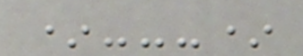*---*
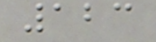123
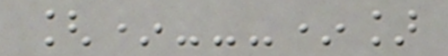[*---*]
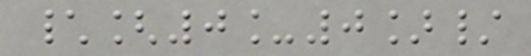\[0_0]/
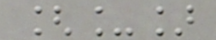[_]
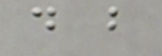d b
